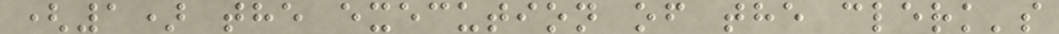(1) the execution of the clerk's
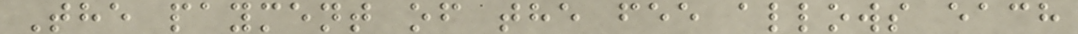The payment of the fee allows each
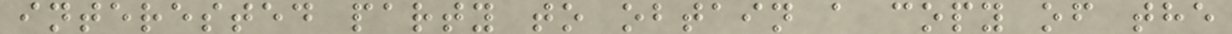interested party to obtain a copy of the
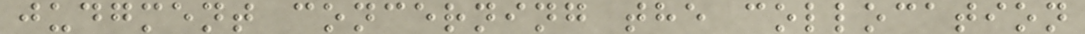judgment concerning the collocation
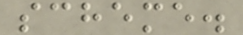scheme.
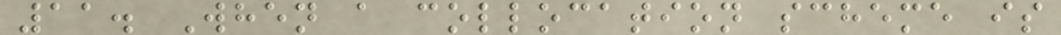11. When a collocation scheme is
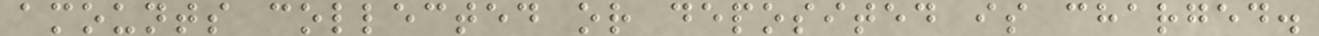amounts collected or deposited is charged.
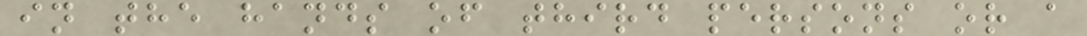in the hands of third persons or a
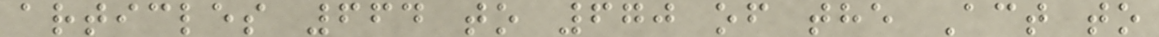articles 664 to 670 of the Act to
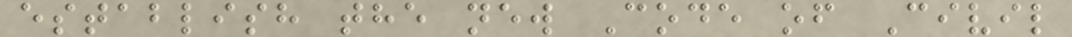establish the new Code of Civil
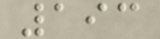193
